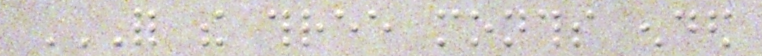FOR THE THREE MONTHS ENDED
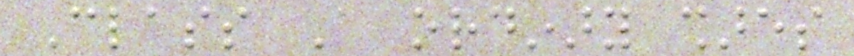Class A ordinary shares
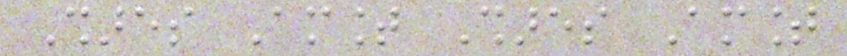Shares Amount Shares Amount
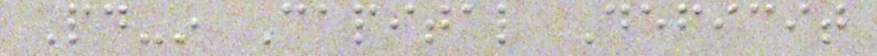Paid-in Capital Deficit
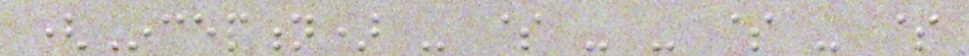(Inception) - $ - - $ - $
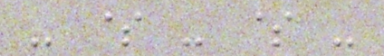- $ - $ -
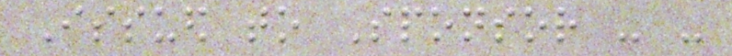Issued to Sponsor - -
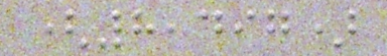(8,497)
